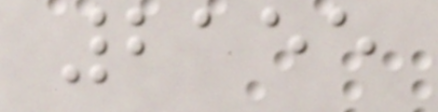2155
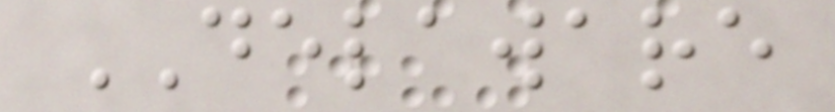DELAWARE
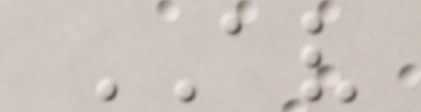AV
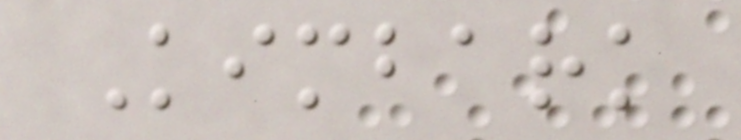Kimbark
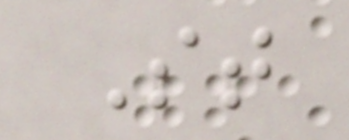St
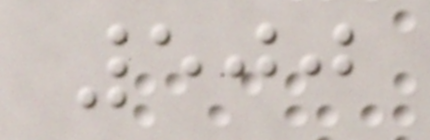500
